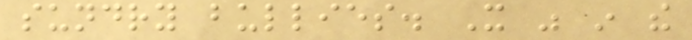sundry bullies. It was in the
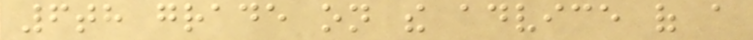6th grade on the advice of a
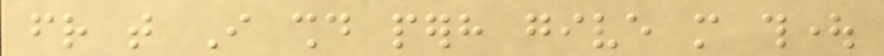friend that I should perhaps give more thought
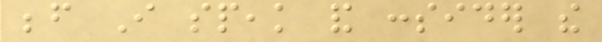before I speak and consider the
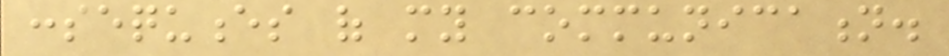consequences of my communication.
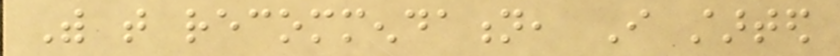With that recommendation, I started
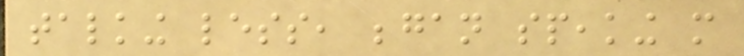talking less, began speaking more
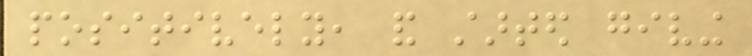positively, and started giving
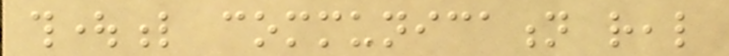thoughtful communication real
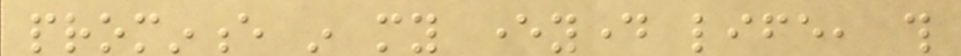prominence in my everyday life, this
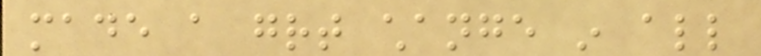made a great change in all
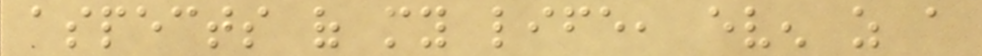aspects of my life, even as a
